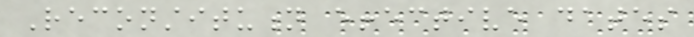Reconstitution effective dates
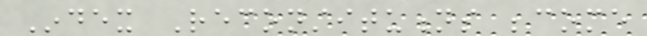Index Reconstitutions become
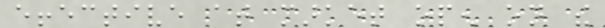effective at market open on the
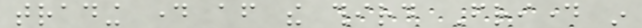trading day after the third Friday in
